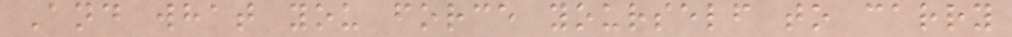And what you force yourself to carry
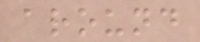around
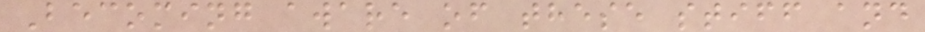Becoming aware of these stiff and
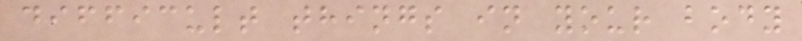difficult things in your body
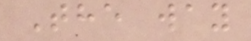The way
